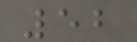52
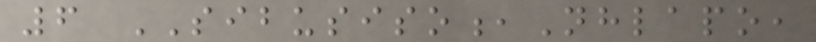6 SIBUSISO,Nhlapo,
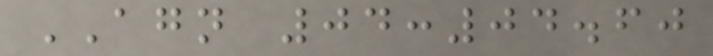AGN 04:04.60
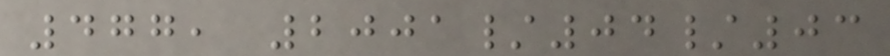477, 2001/04/03
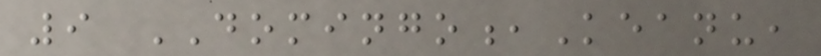9 DOMINGO,Keanu,
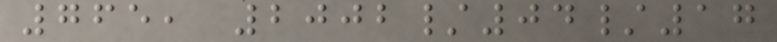765, 2002/04/17
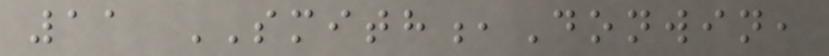11 SMITH,Donwin,
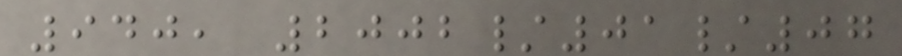940, 2002/01/07
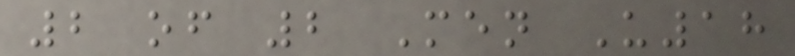2 of 2 Men U18
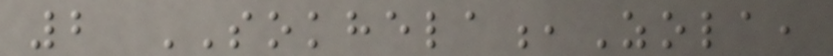2 SOKHELA,Zola,
